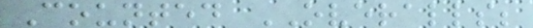Counted OVERALLS;
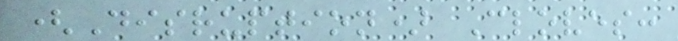(Disruption) Cloves:
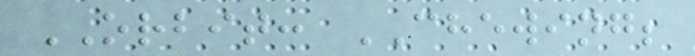ORBIT: CHEWING;
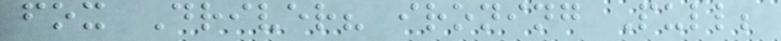fox Driver? ironing Pull;
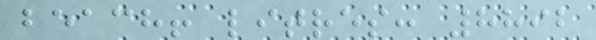beach! litres: 8892
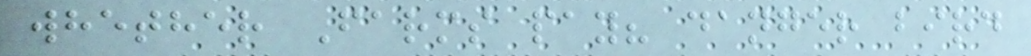whether Farms pay? danger bird
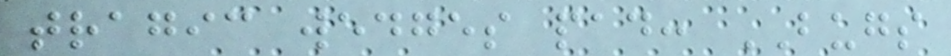tragic wedges pad: BUGS
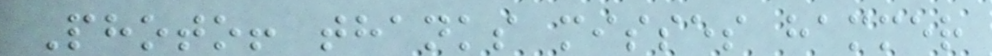Photo! thanks misses hammer
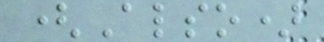(Also)
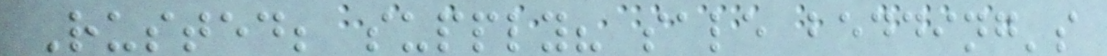Rusted; supply? sale bedding's
